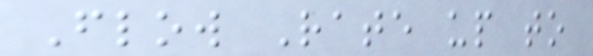Flow Rate up to
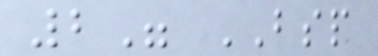2" BSP
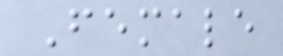Female
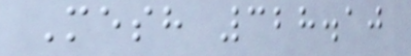Mesh 328.10
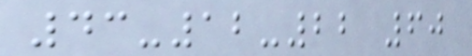43-12-22 60
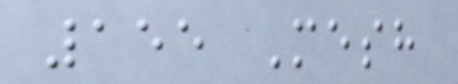155 Mesh
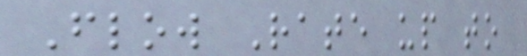Flow Rate up to
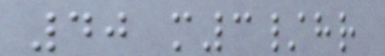40 m3/hr
